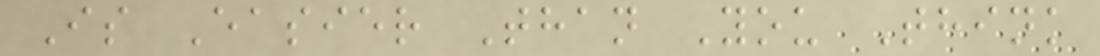Is Easier Than You Think
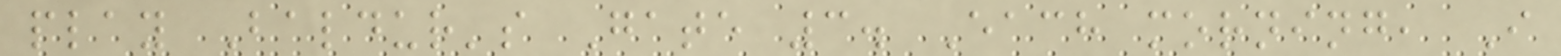play Baldur's Gate 3. Each morning, I
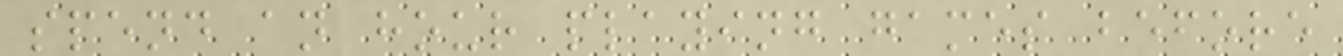spend an hour playing games before
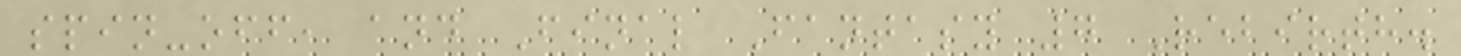spin-off, and Final Fantasy 7 Rebirth.
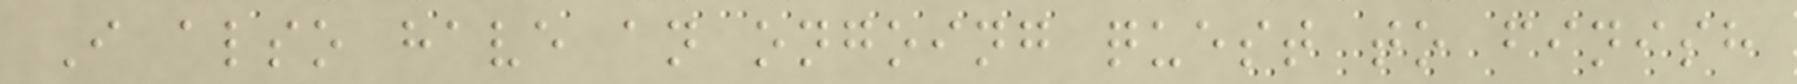I also have an ongoing quest to finish
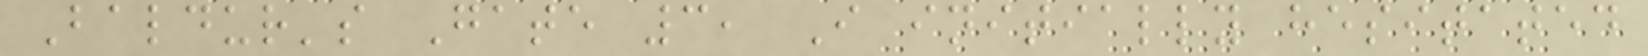Baldur's Gate 3, I initially hesitated
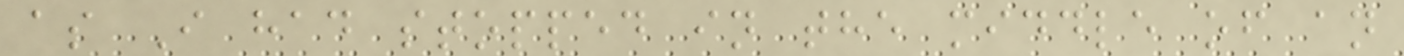as I had stopped in the middle of an
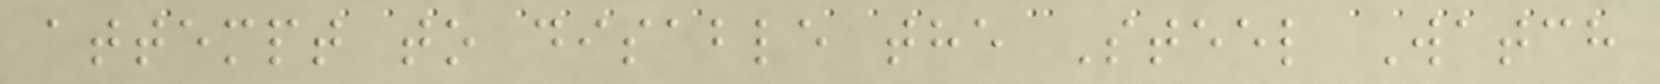attempt to disable the Steel Watch
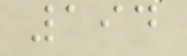194
